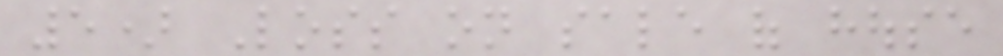5) Loss on sale of house
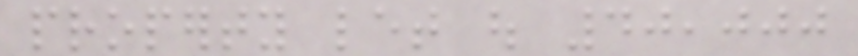property let out 40,000
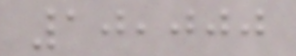10,000
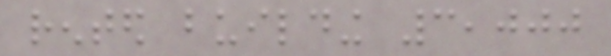rented building 3,000
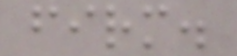firm.
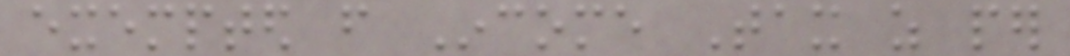exempted from Income Tax as per
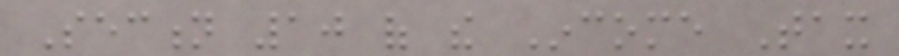Section 10 of the Income Tax
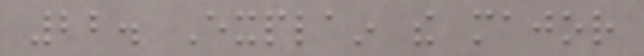22. Explain the major
